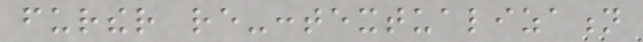further re-contextualization
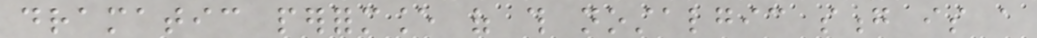dramatic performance of this nostalgic song is a
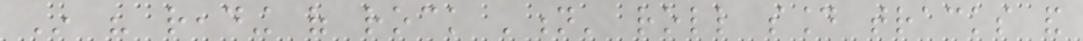In his reading of rock 'n' roll sound tracks and
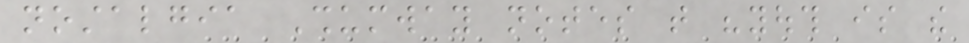nostalgia Shumway notes that "youth is the
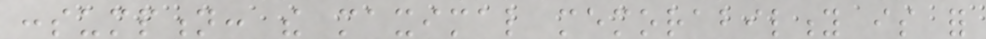consumption: the maximal memorability is for
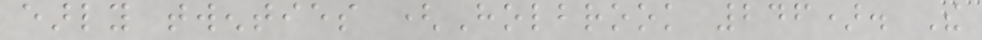early twenties (Holbrook 246). The
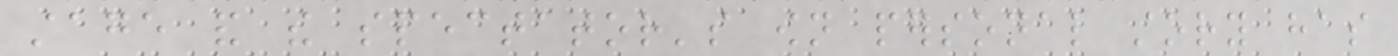stage and the spectator's own personal story has
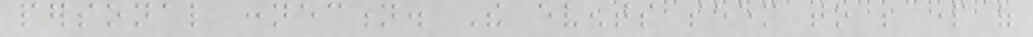personal connection. The events seem to be part of
